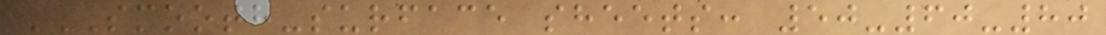SMOOTH-SURFACE SHEETS: 50-60-80
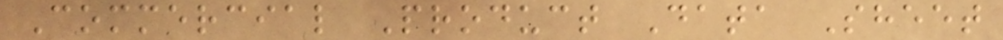Commercial Product Data Sheet
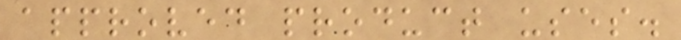approved product uses.
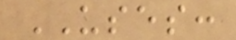USES:
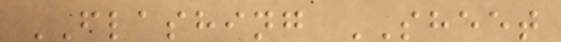FLASHING SHEET
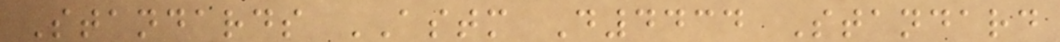Standards ASTM D4434 Standard
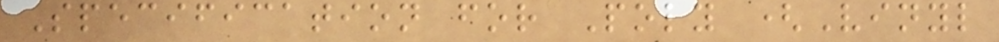Specification for Poly (Vinyl
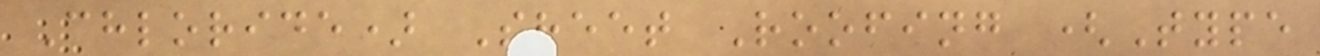Chloride) Sheet Roofing (Type
